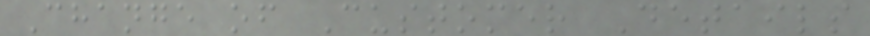Change of Customer Details
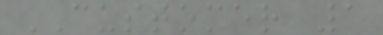CUSTOMER 1
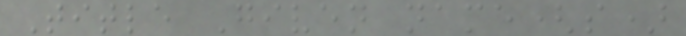Title Given name(s)
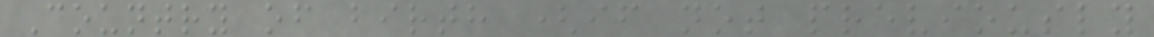Country of birth (if not previously
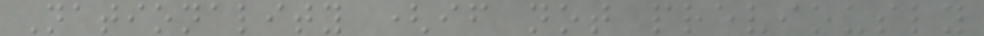Nationality (if not previously
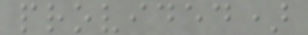provided)
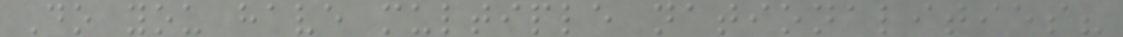Do you have multiple nationalities?
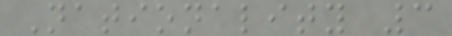Nationality 3
